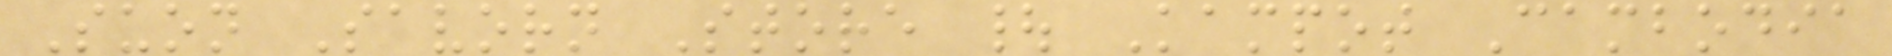Suon Savorn Store | Kampot Cambodia
